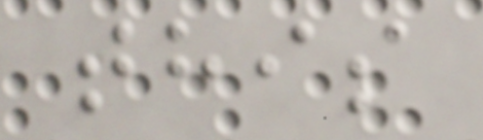this
